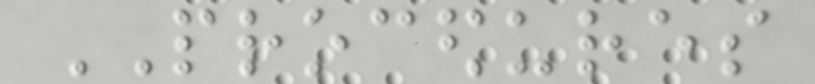PROCEDURES
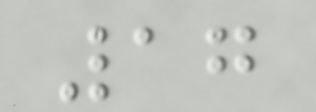17
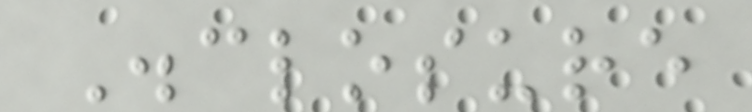Disclosure
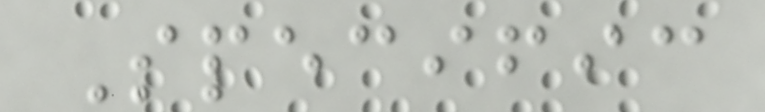Specific
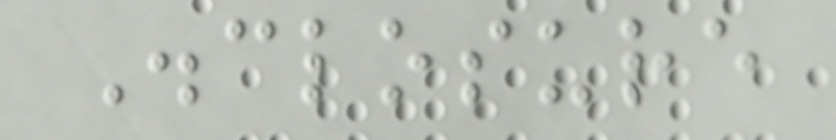Disclosure
